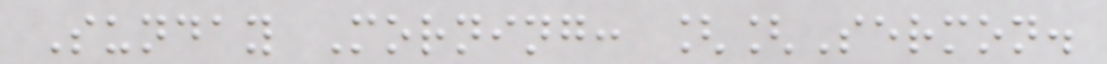Sunday Morning: [[Sermon.
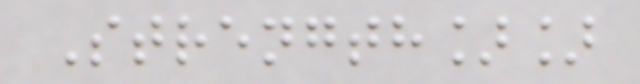Strength]]
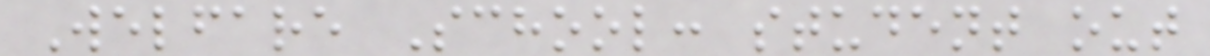Welfare School: student out
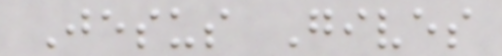Jesus Gives
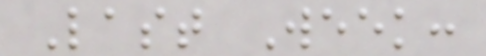Last Week:
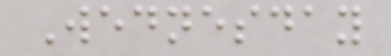Wednesday
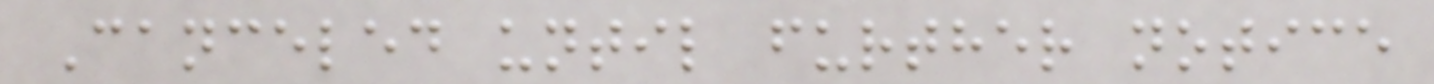Canceled until further notice
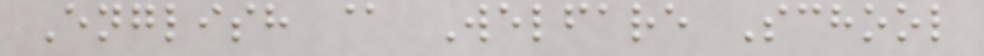English @ Welfare School
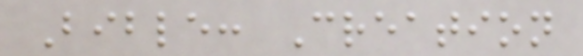Bible: Creation
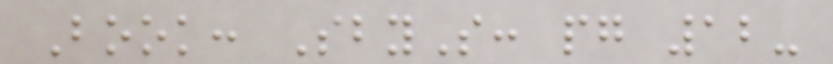Book: SbyS: pg 12-
